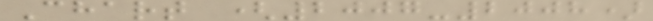Chart (2007-2008)
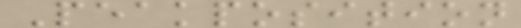Peakposition
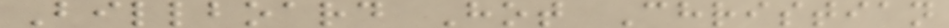Billboard Hot Christian
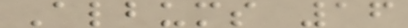Albums 16
